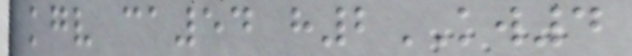kgv ca54 h2KW4
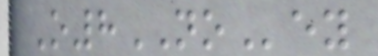O8NOey
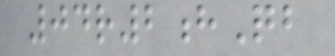04r2hQb
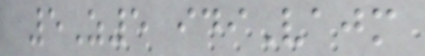5Z5 idiVajm
